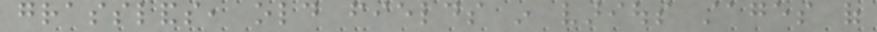grasslands, old fields in various stages of
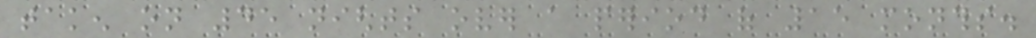taken on 45 nights over a period of 15 months.
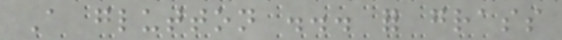A glutton ... for grass
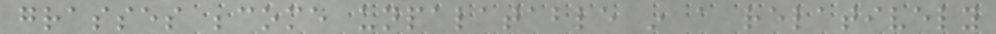grasses become unpalatable in a relatively
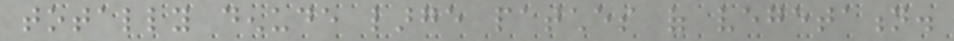totally denude large patches of vegetation.
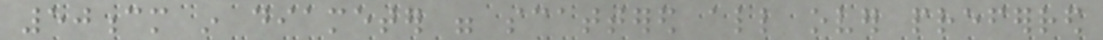50cm in diameter were scattered all over preferred
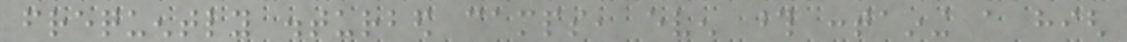frequently disturbed camps, even those containing a high
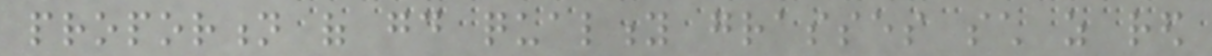proportion of good quality grasses such as red
